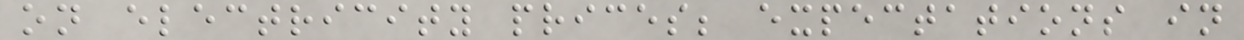on electricity prices; expectations in
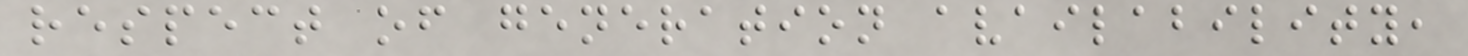respect of generation availability,
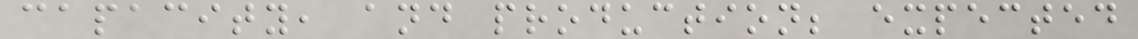capacity, and production; expected
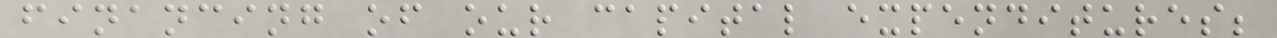financing of our capital expenditures;
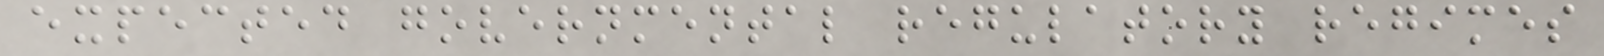expected governmental regulatory regimes
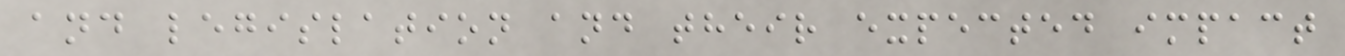and legislation and their expected impact
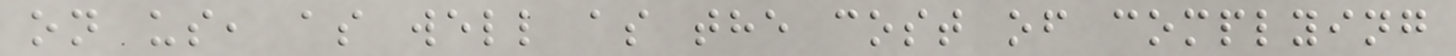on us, as well as the cost of complying
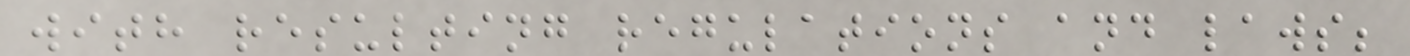with resulting regulations and laws;
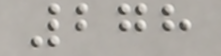278
